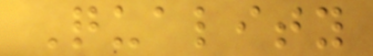Quality
